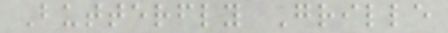Butterfly Grille
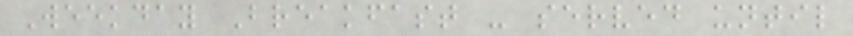Weekday Breakfast - served until
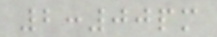2:00pm
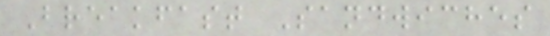Breakfast Sandwiches
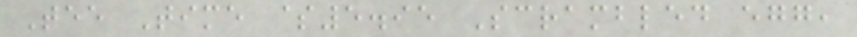Tee Time $5.95 Scrambled egg,
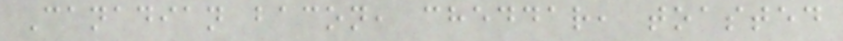Canadian bacon, cheddar, toasted
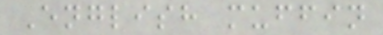English muffin
